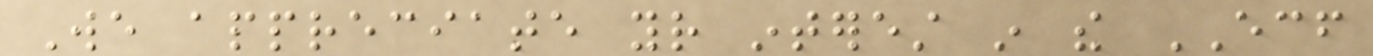We appreciate your interest in the ECF
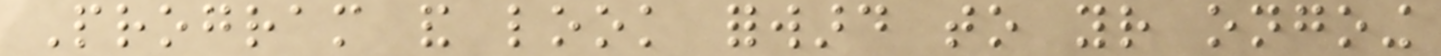Program and look forward to your ongoing
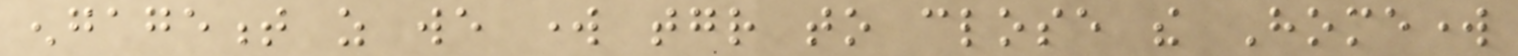engagement as we work together to close the Homework
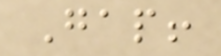Gap!
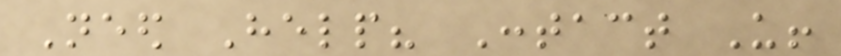Need Help? Contact Us!
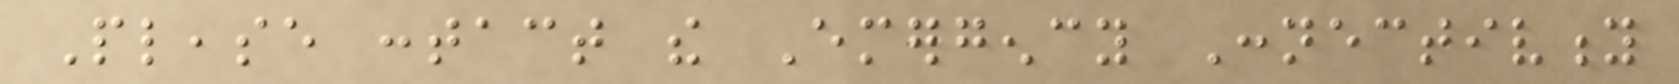Please contact the Emergency Connectivity
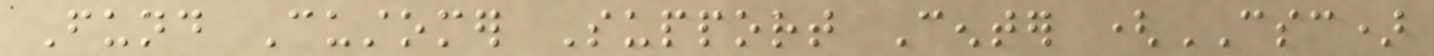Fund Customer Support Center (CSC)
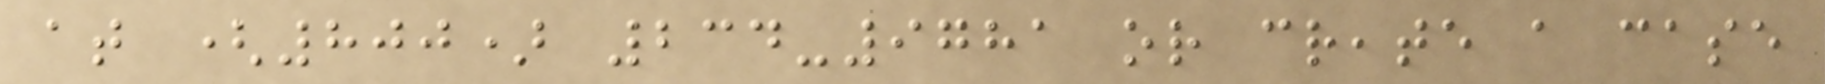at (800) 234-9781 or create a case
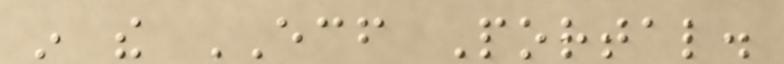in the ECF Portal.
